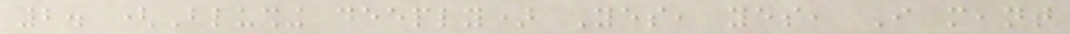2. (Blushing deeply) Yes, yes, I meant
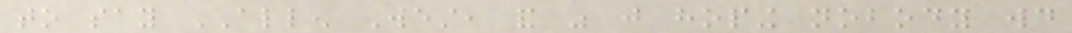to say ALLEN West, and was just hoping nobody would
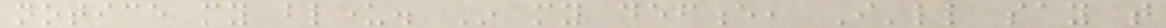notice my blunder. In my defence, I'll say that
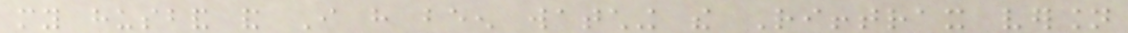my husband and I have been watching the Rifftrax version
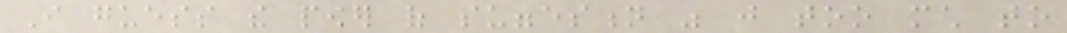I guess the power of suggestion was just too much to
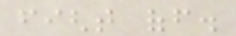fight off.
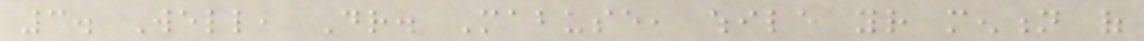3. Well, Dr. Mabuse, while your mention of
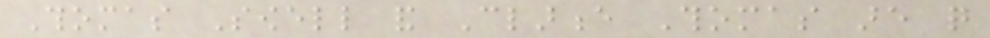Thomas Sowell and Clarence Thomas are quite
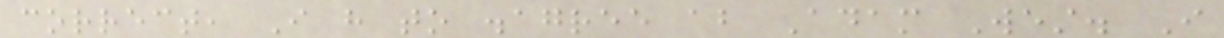correct, I have to disagree about Adam West. I
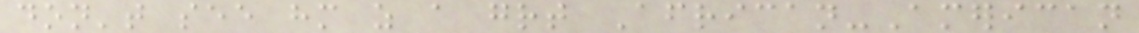don't see him as a great African-American
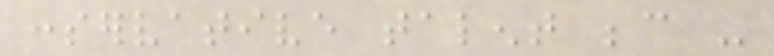conservative talent because -
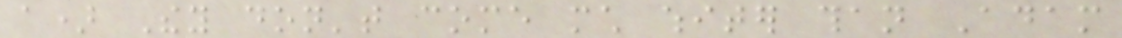a) They don't come much whiter than Adam
